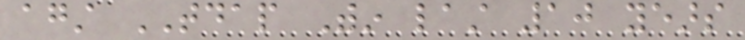against TDAP Within last 10 years
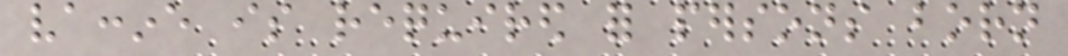vaccine is required for persons born
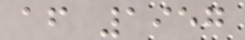after 1957
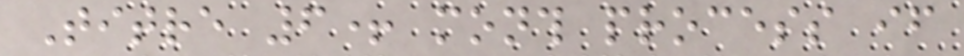Titre 6+ month process if
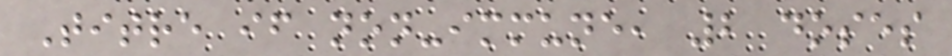Titre if non-immune, 2 doses
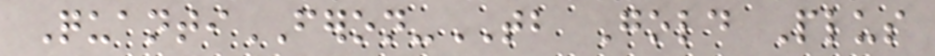QuantiFERON-TB Gold Plus
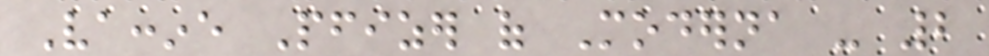Vaccine Pfizer of Moderna - 2
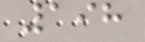198
